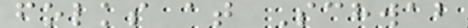folks at Schwab
